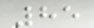85
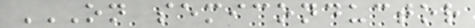ON SEMICONDUCTOR
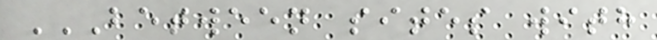BETWEEN SITES WITH
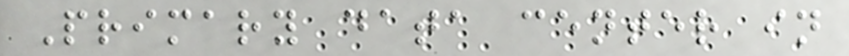Primary data center in
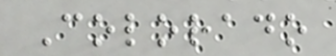Colorado
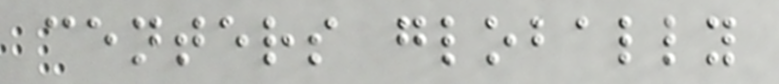centers globally
